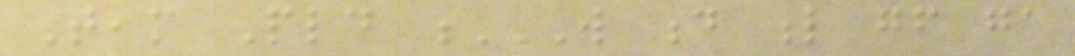Team Pld W D L GF GA
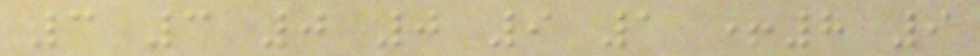3 3 0 0 9 1 +8 9
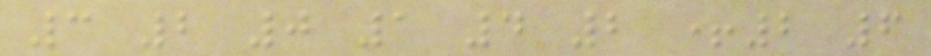3 2 0 1 4 2 +2 6
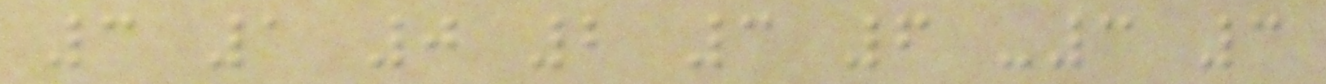3 1 0 2 3 6 -3 3
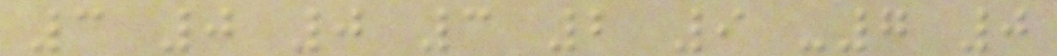3 0 0 3 2 9 -7 0
